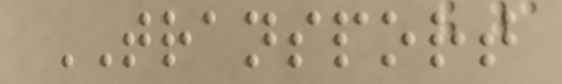TRANSPORT
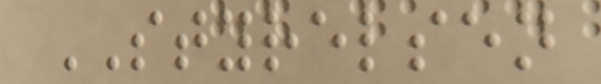STYRELSEN
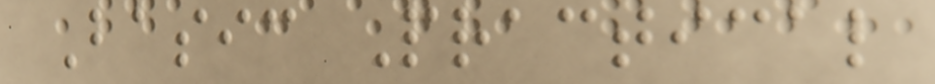Basic Practical
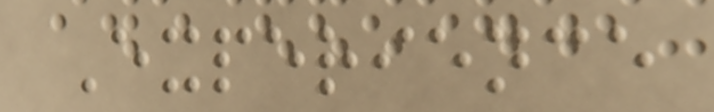Experience
